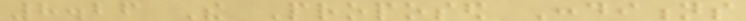8.26 The Proposed Conditions
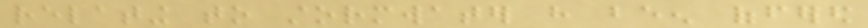relating to stormwater have been offered
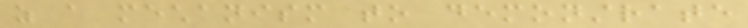as a mechanism to demonstrate
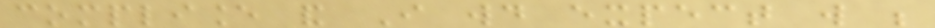compliance and I would expect will be
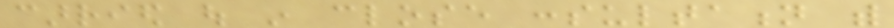carried out in close consultation with
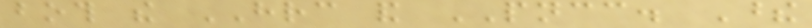both the HRC and PNCC. These
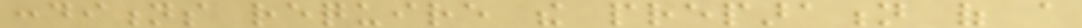conditions require the preparation of a
